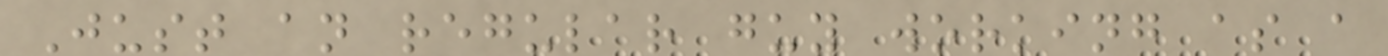Just an regular guy working as a
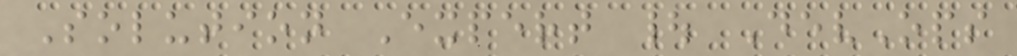Solution Expert | DevOps
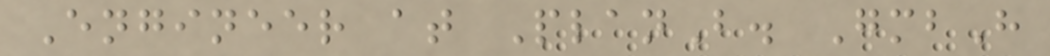Engineer at PlanB. GmbH
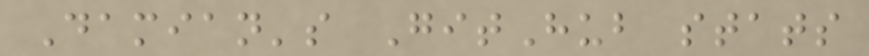Damian's GitHub stats
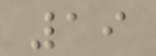19
